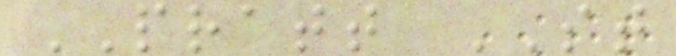PRATT ST
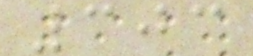303
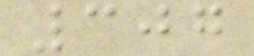307
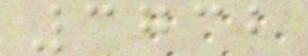3732
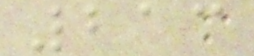213
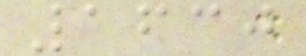1630
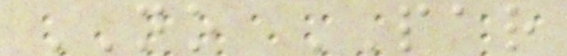NO PAR
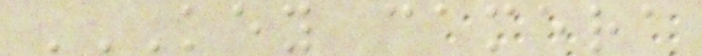KEY CAMERA
